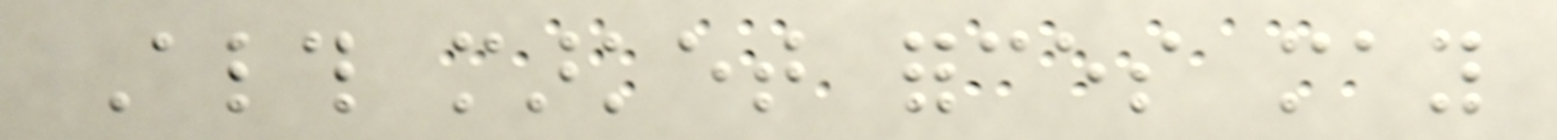Although market forces may
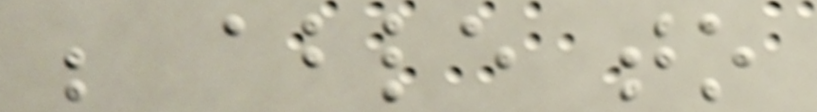be able to
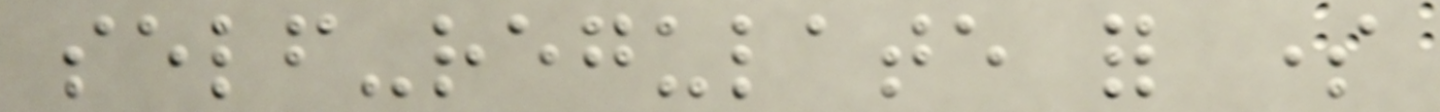self-regulate for some
